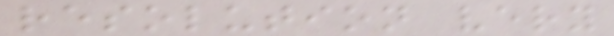resolution very
